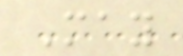May
